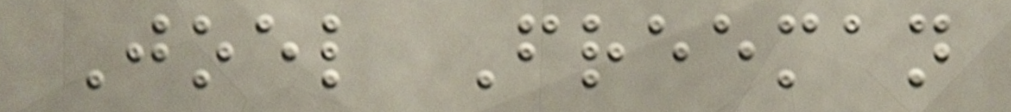Joel Freeman
